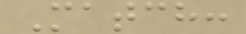Match:
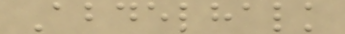Abdelhalk
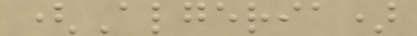(Algeria)
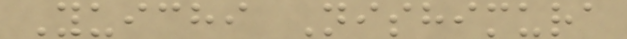Yuichi Nishimura
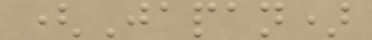(Japan)
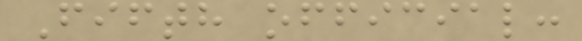Fifth official:
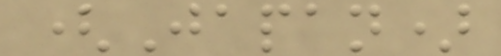(Japan)
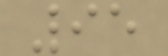95
